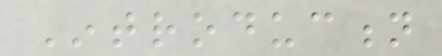Introduction
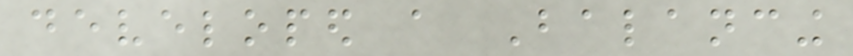developed a Balancing
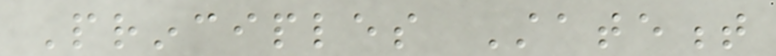Principles Statement
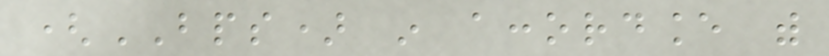(BPS) in accordance with
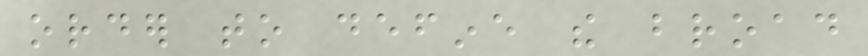order to define the broad
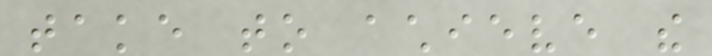take to achieve the
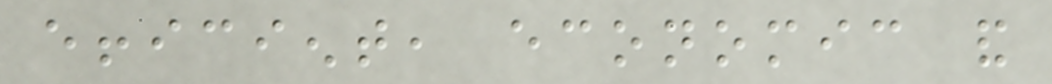efficient, economic and
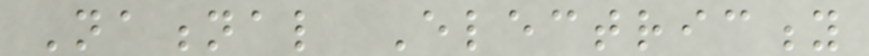National Electricity
